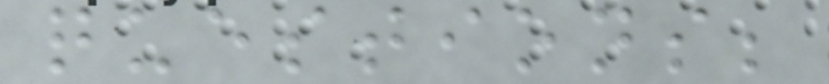questions;
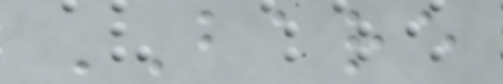BARE
